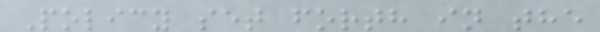Policy set forth in the
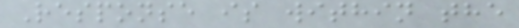Response is within the
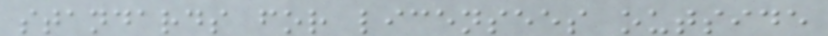standards for licensees outside
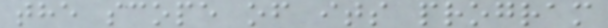the scope of its program
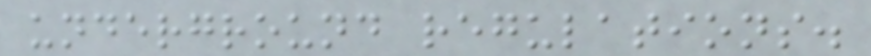underground regulations.
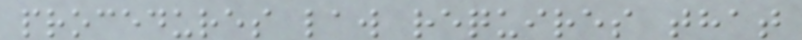procedures law requires that
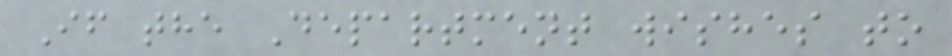If the Department wishes to
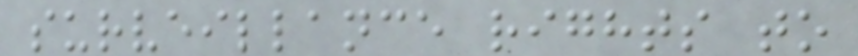surveillance rights to
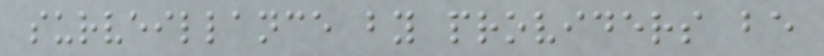surveillance by providers be
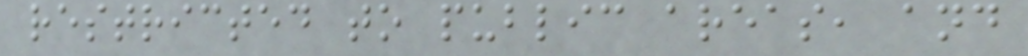restricted to public areas, and
